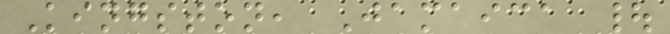Kingston, Jamaica |
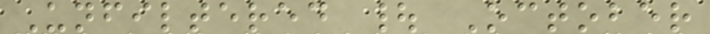Unfiltered | October
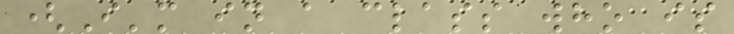(I'm in a class who is
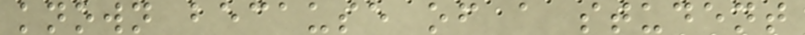known because of a student
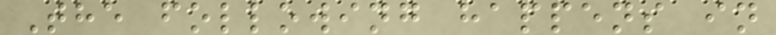The following happens in
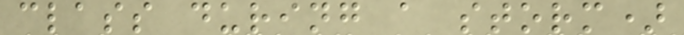class during a storm)
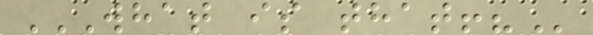WHAT IS THAT!?
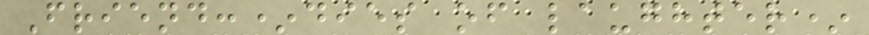Friend:*dies of laughter*
